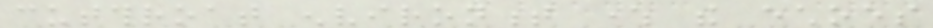cutthroat environment where the echoes
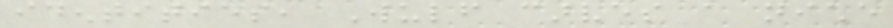identities, Wulf carves a niche
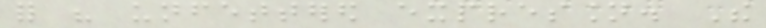for his unfettered expression. The
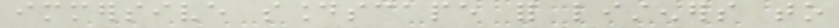immersive soundscape for listeners to
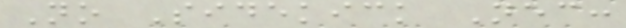No Sidekick Necessary:
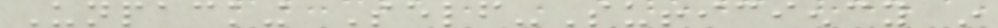Unpacking Self-Sufficiency in
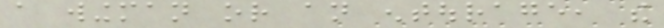a wingman or an entourage, the
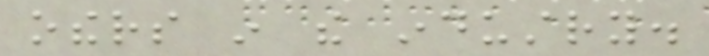others in the industry.
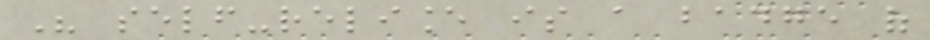His self-reliance is a badge of
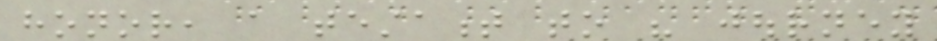honor, a testament to his journey
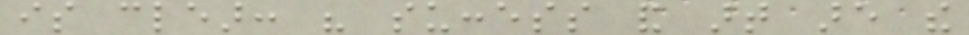is clear: his success and art are the
